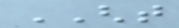GHT
